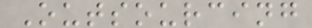Outsourcing
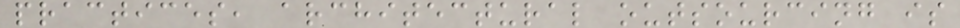practices, architectural outsourcing is
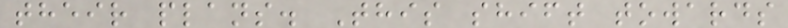their plans. This shift towards
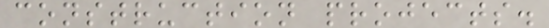construction projects.
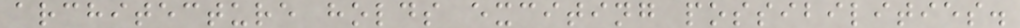architecture holds exciting possibilities.
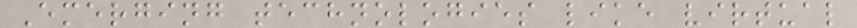Emerging technologies like virtual
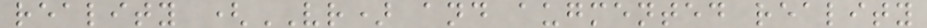reality (VR) and augmented reality
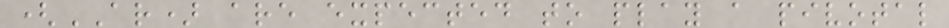(AR) are expected to play a pivotal
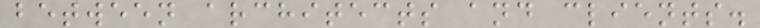between architects and clients.
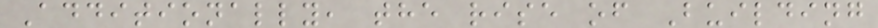Additionally, the rise of Building
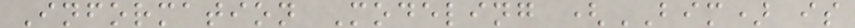Information Modeling (BIM) is
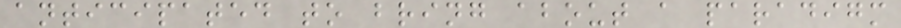anticipated to bring about a paradigm
